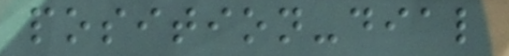position-dial
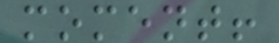moment!
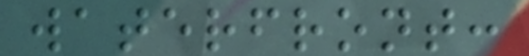waterfront:
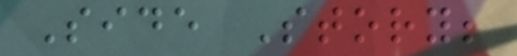Side Story;
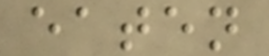eaten
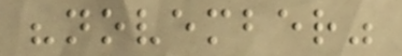"november"
